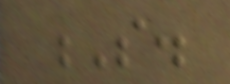S.
